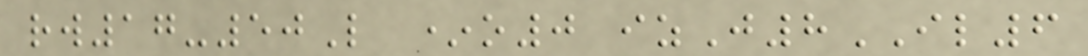rw17-50L *o0 izJ8IL6
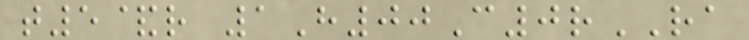t5&r 1H00C0rRA
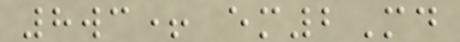8wc+ em2Md
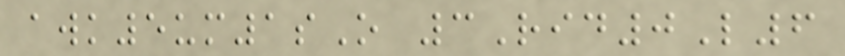awk5um1sO 3Rid0L6
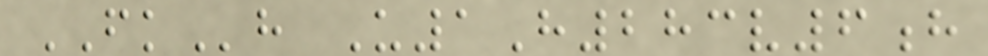FKh U1H283v6h
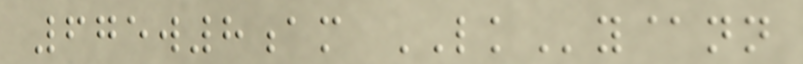675w8am LKy@nn
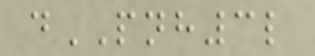dPNH3l
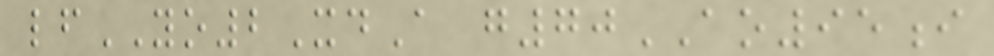lfYO2XdA g70AO95i
